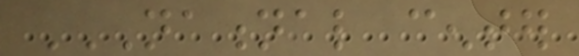NATIONAL CENTER
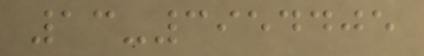13-3954405
